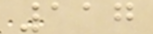117
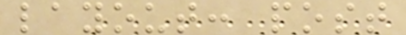layout: post
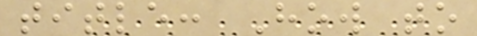title: How to
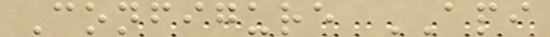Configure API
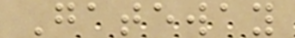Gateway
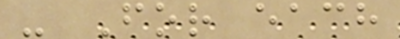- For each
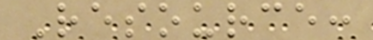Resource:
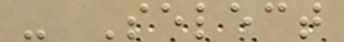- Select
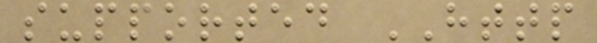supported HTTP
